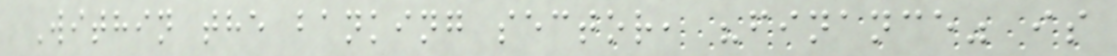Within the banking sector, "finance" is
